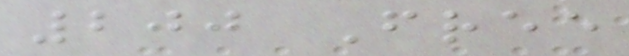200 Free
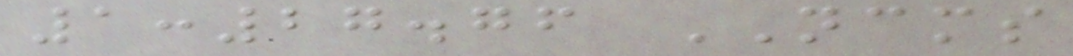1:27.76 NCMS
